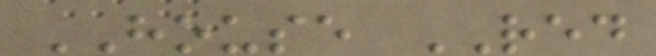HOUSE RED
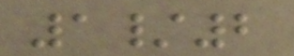1/2
